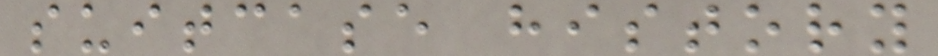suitcase history
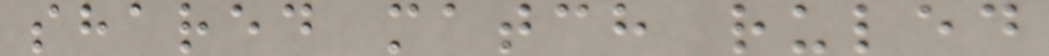shared match ruled
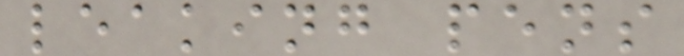leaking pens
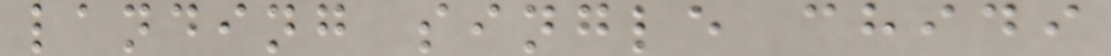landing single chidi
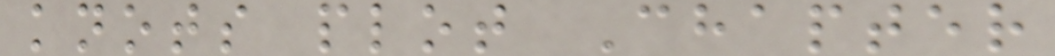knots plot Chapter
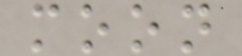moon
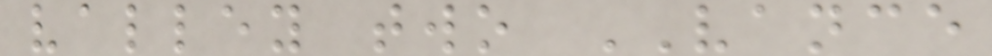valley two VANCE
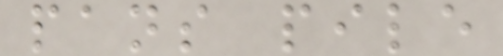pans pile
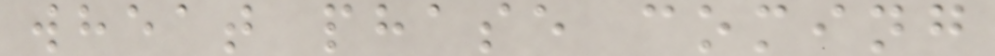wheat phase coming
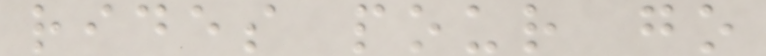rides pour go
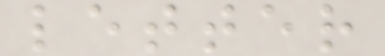letter
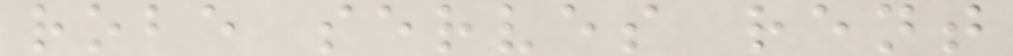robe serves rent
